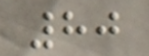80
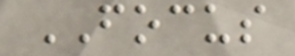FOCUS
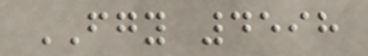FGY 4598
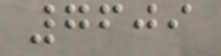7609
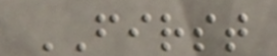FIRST
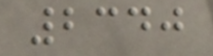2340
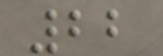22
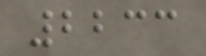2233
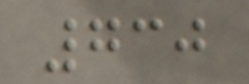730
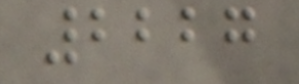2227
